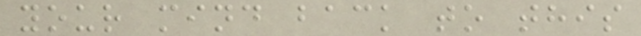your mind back to this
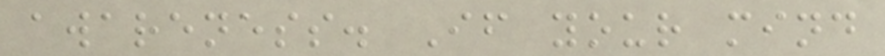awareness. If your mind
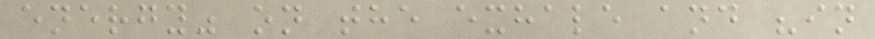energy" on the exhale and "in
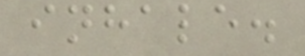inhale.
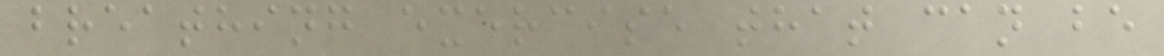breathing exercise that can be
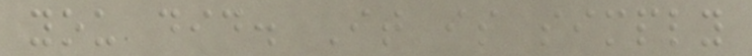you did. It is simply
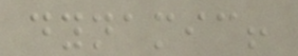dynamic!
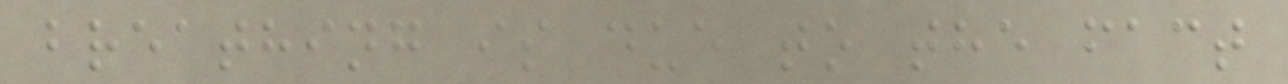breathing is due to the fact
